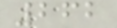262
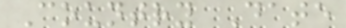Country Date
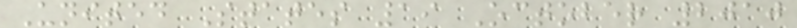United States 19 October 2010
